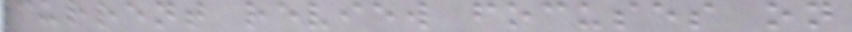current review focuses on
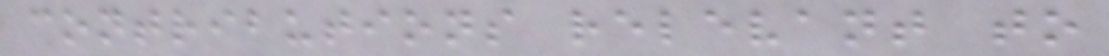contributions relevant to
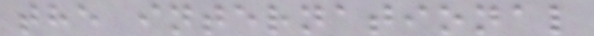the international
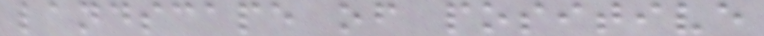landscape of positive
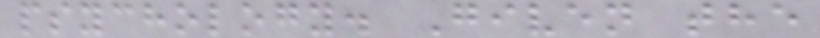psychology. Given the
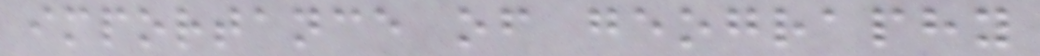importance of geography
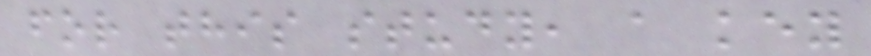for this study, a key
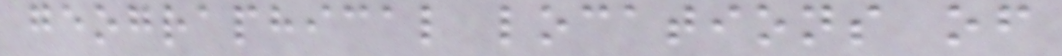geographical locations of
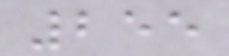255
